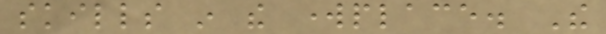skills in the workplace. The
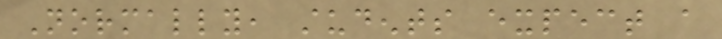Normally, students expect a
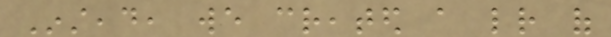Instead, we created a letter of
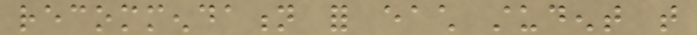recommendation for each student that
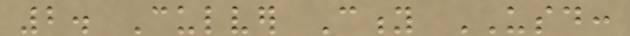2. Culver City USD:
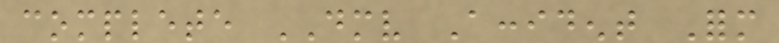complete DMV Accident Form
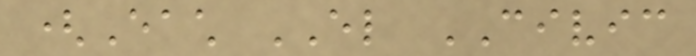(Each EL CIVIC
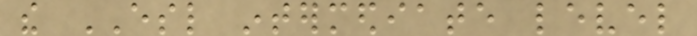the ESL intermediate level
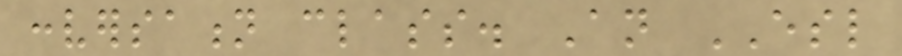conversation class. An ESL
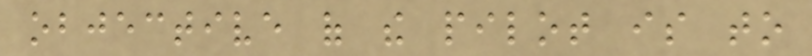objective of the pilot is to
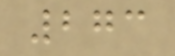273
